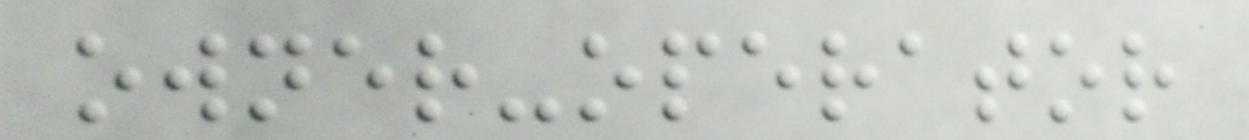owner-operator
